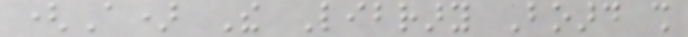(A) The Library Board shall
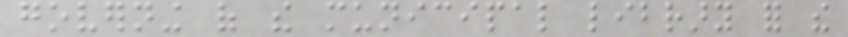governing of the municipal library for the
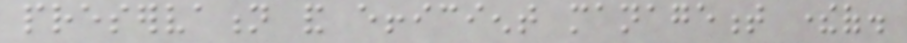preservation and efficient management thereof.
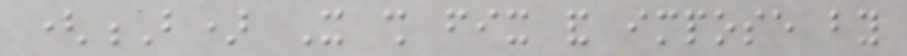(B) It shall fix and impose by
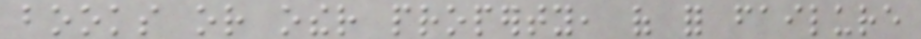books or other property, of for failure
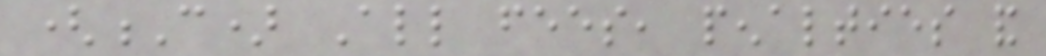(C) All fees, penalties and
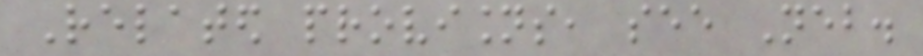Related provisions, see Neb.
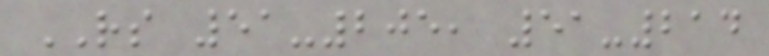RS 51-205, 51-214
